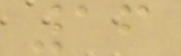16
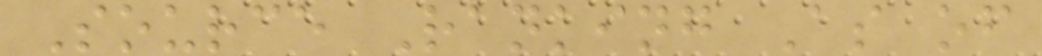Source Ranking As of
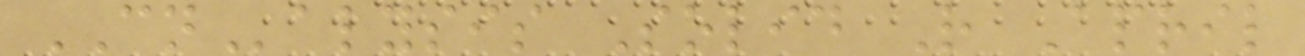CNalysis Solid R April
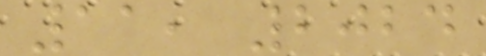11, 2024
